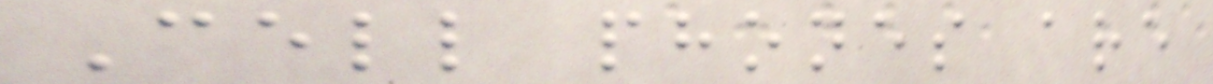Cell phones are
